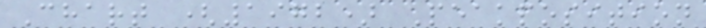Chart (1972) Peakposition
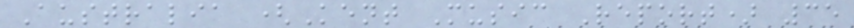Australia (Kent Music Report) 35
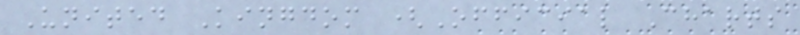United Kingdom (Official Charts
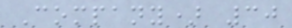Company) 30
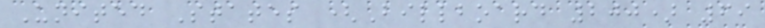United States (Billboard 200) 69
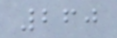260
